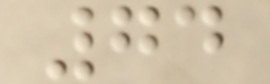74
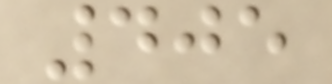405
